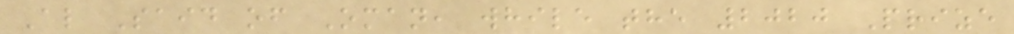Al Said of Oman, while the 2020 Prize
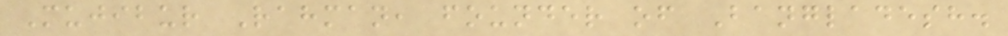Mujibur Rahman, founder of Bangladesh.
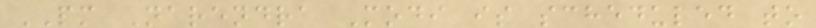PM Narendra Modi is scheduled to
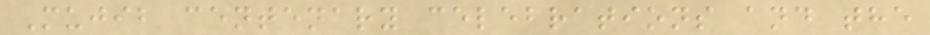Mujib centenary celebrations and the
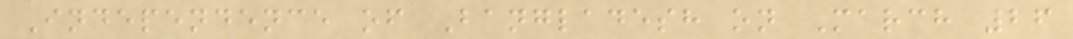Independence of Bangladesh on March 26
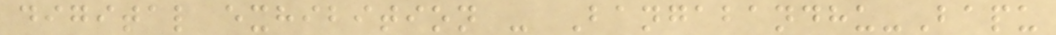digital exhibition - Bangabandhu-Bapu
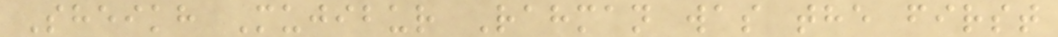Sheikh Mujibur Rahman was the first
